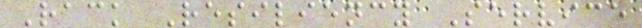Rack Resiliency Service
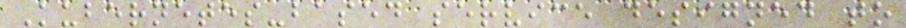Kubernetes-based service designed to
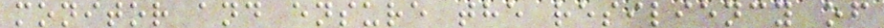monitor and ensure the resiliency of
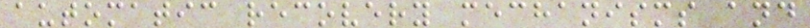automatic recovery mechanisms and
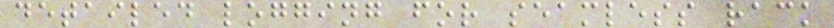detailed logging for seamless rack
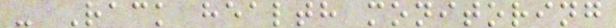- Rack health monitoring
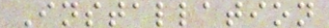Installation
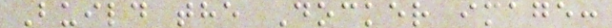Build the Docker image:
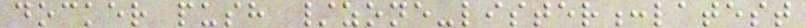docker push /zone-lister:latest
